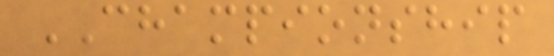CHAMPIONSHIP
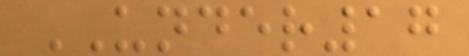UNDER17
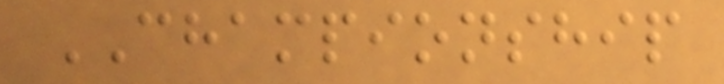CHAMPIONSHIP
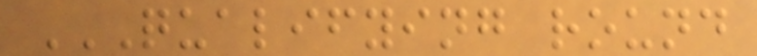QUALIFYING ROUND
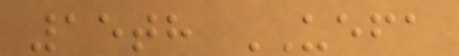15th UEFA
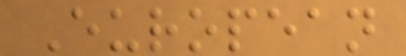European
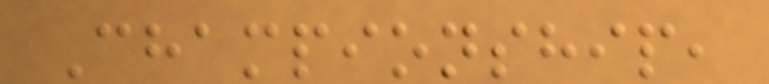Championship,
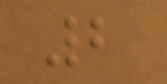2
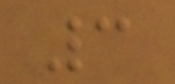3
